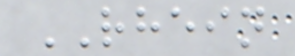RHEIN
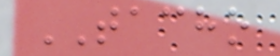TACHO
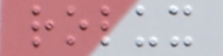rolux
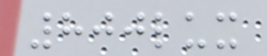800lux
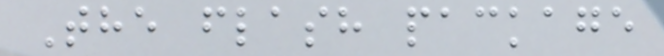The flash package
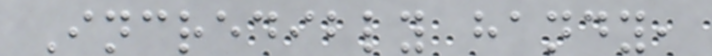Incredibly handy,
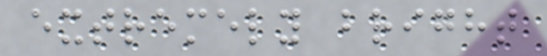extremely bright
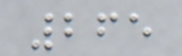265
